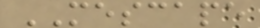MESCAPE
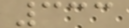333
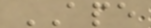APE
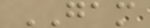GAM
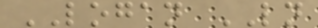LOGAN LN
